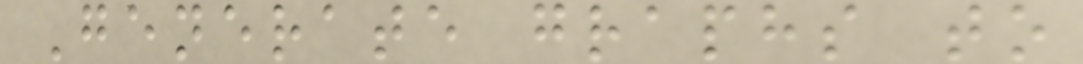Generate graphs to
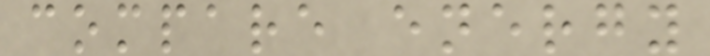compare energy
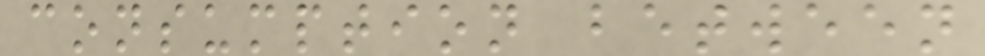consumption between
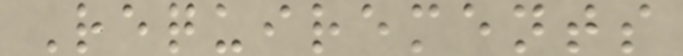Requirements
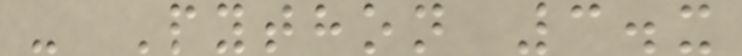- Python 3.x
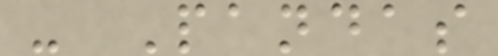- Pandas
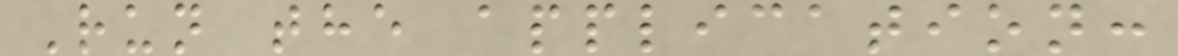Run the application:
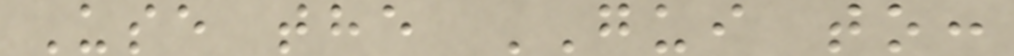Use the GUI to:
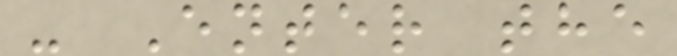- Enter the
